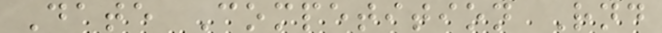Date Competition Rnd
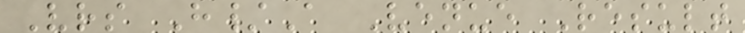Vrs H/A Venue Result
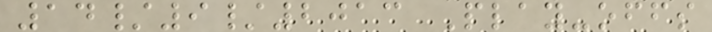14/9/2013 Play-offs
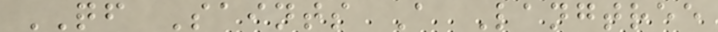QF Saints A Langtree
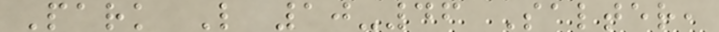Park L 10-46 Salter,
